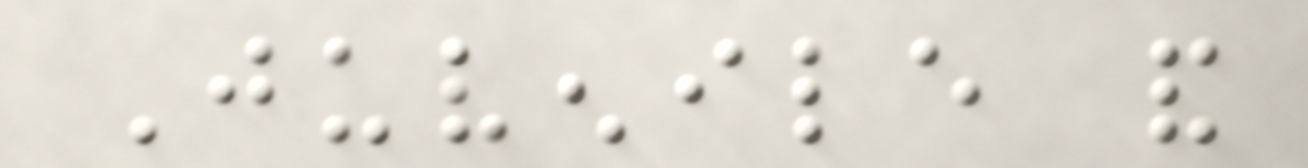Juvenile and
